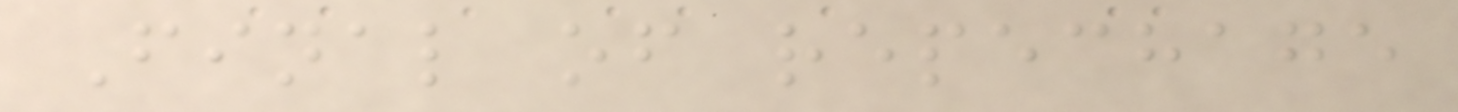Final of repechage
